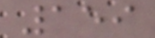159
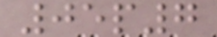05p7
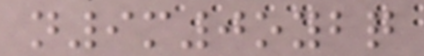n9m0oybq
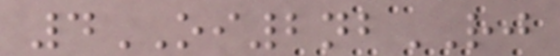4OI2nbRJ
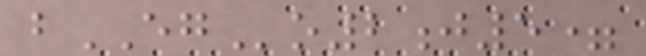bEGo2j5=
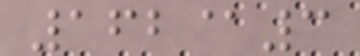162@3
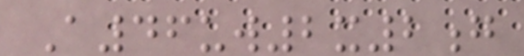A46uw2x2g
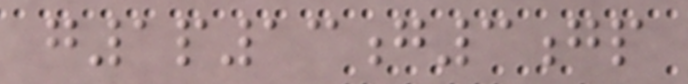g1p13g3gp
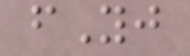fYj
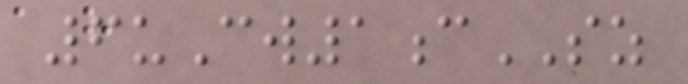6uCw1cSZ
